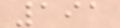191
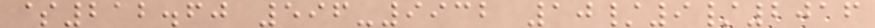$212.60 596-9932 10/9/2016
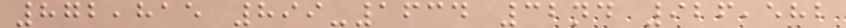872,815 899-1634 32nd 926,582
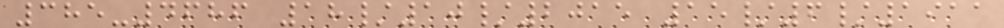385-4686 18/10/2015 15/6/1911
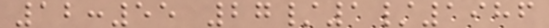12:55 27/1/1986
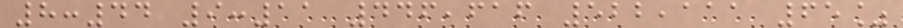8:44 9:11 446,616 522,111 65%
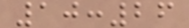10:26
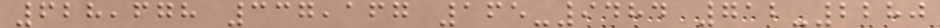628,678 337,167 165-9484 712-2280
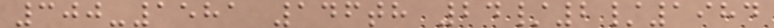300-1581 146th 24/2/1984
